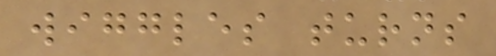wiggles turns
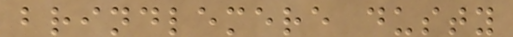brindlemere dusty
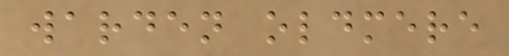warden oldmere
